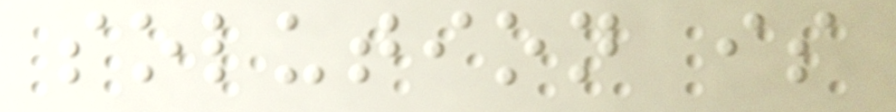solution is
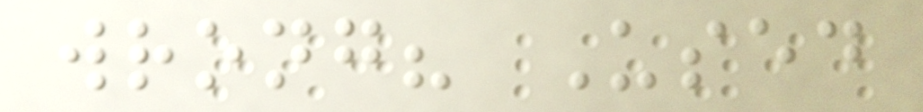wrong? Used
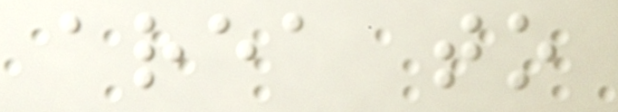area to
